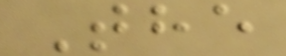The
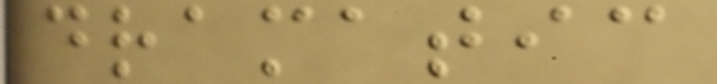dramatic
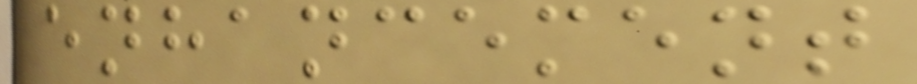enhancement
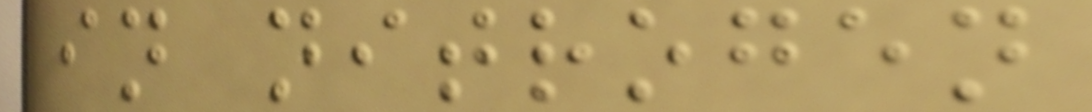in nitrogen
